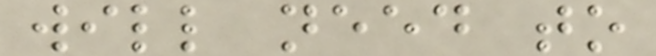will need to
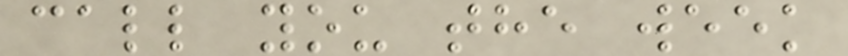call you the week
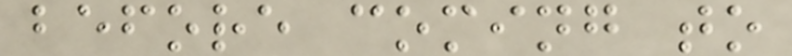before coming to
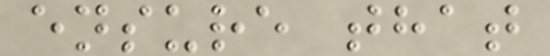ensure that
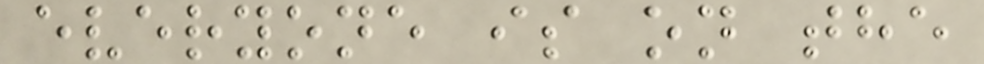everyone is on the
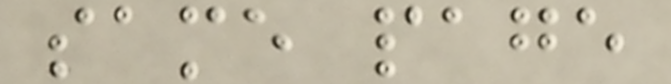same page
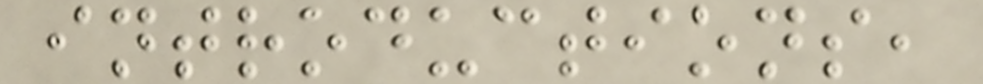introductions,
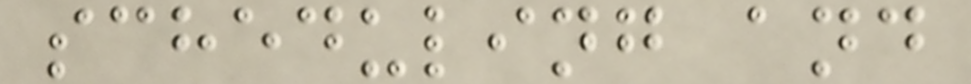scheduling and
